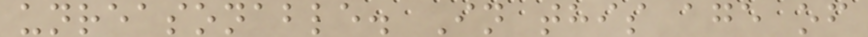unreasonable. In this age of
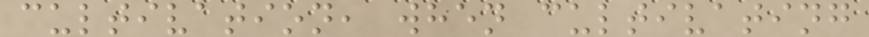cultivation, when cultivating
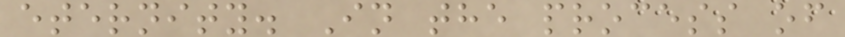eternity. In the process of
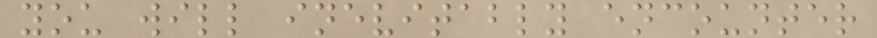you will inevitably encounter
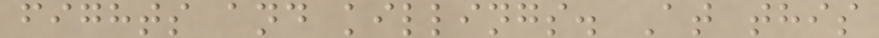fights and killings. At this
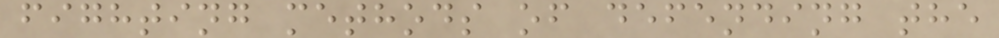fighting methods of defending the
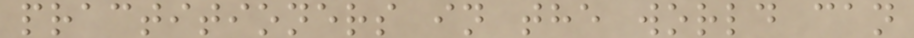practitioners in the world can
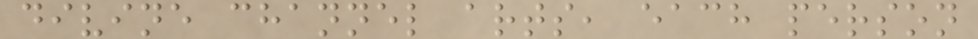divine channel arts, each person
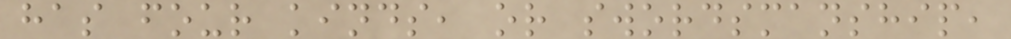has four kinds, or swordsmanship,
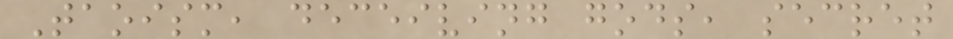Taoism, deceiving gods, secret
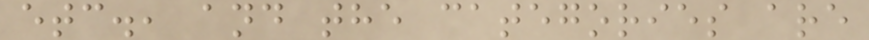etc., and the categories are
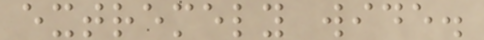extremely wide.
